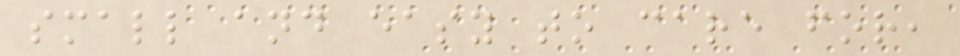small and easy to care for,
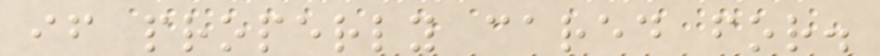if properly cared for.
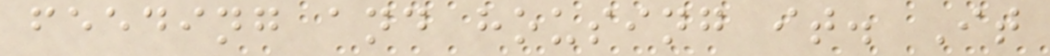feeding and housing it. It
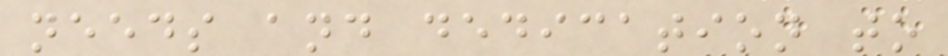needs and dedication to
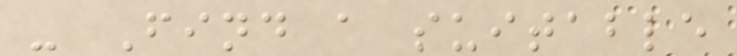- Find a suitable
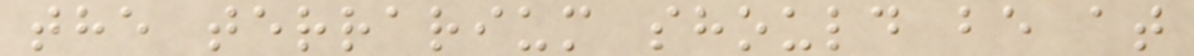the terrarium should be at
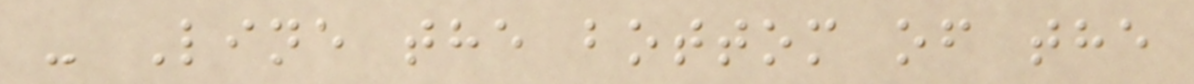- Line the bottom of the
